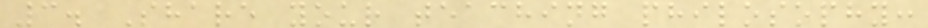3. Share your teaching philosophy:
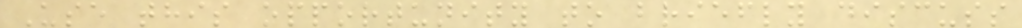Use this opportunity to briefly discuss
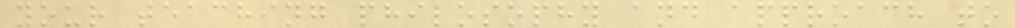your teaching philosophy and approach to
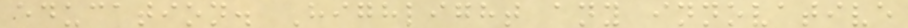education. Highlight any innovative
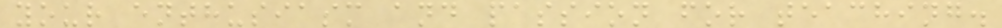your enthusiasm and passion for teaching.
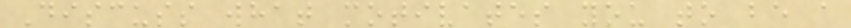Discuss what motivates you to be a
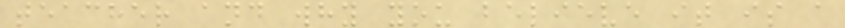teacher and why you believe it is a
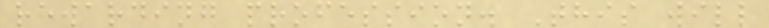rewarding profession. This will
